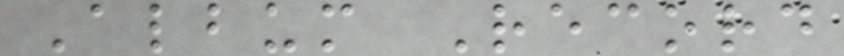Album Record
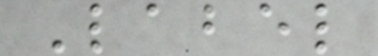Label
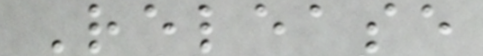Release
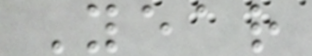Year
